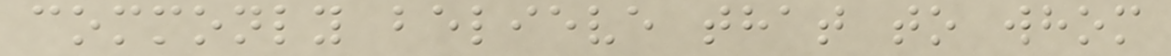commonly believe that to whom
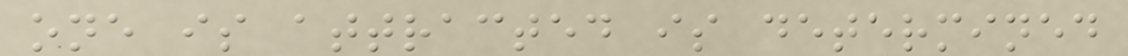one is attracted is determined
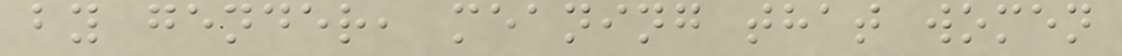by gender, meaning that women
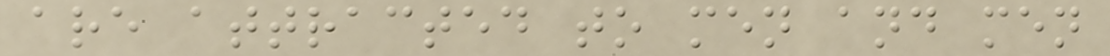are attracted to men and men
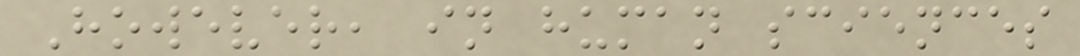However, in human sciences
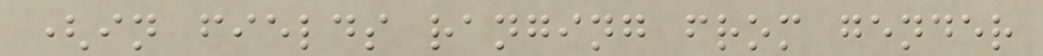(in fields ranging from gender
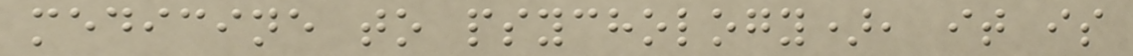medicine to psychology), it is
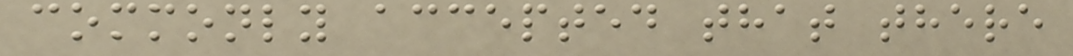commonly accepted that there
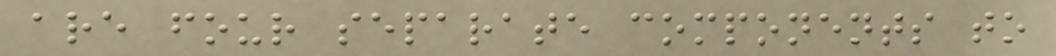are four separate components to
